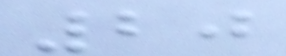20
